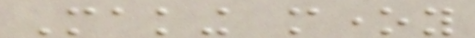Making money
